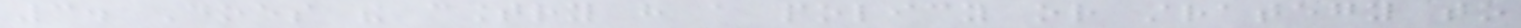3. Does the country have a policy or strategy to
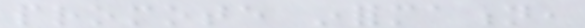promote information,
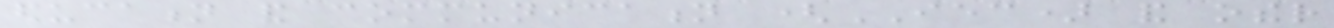education and communication (IEC) and other
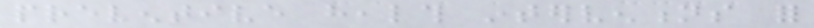preventive health interventions for
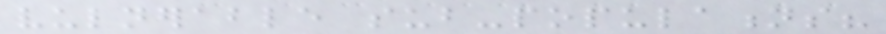vulnerable sub-populations?
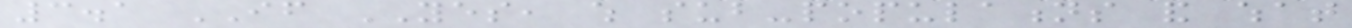3.1 IF YES, which sub-populations and what
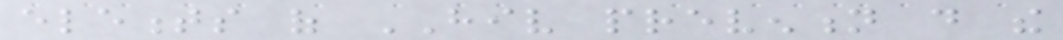elements of HIV prevention do the
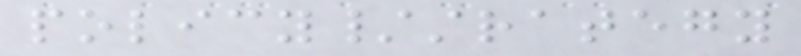policy/strategy
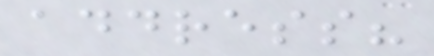address?
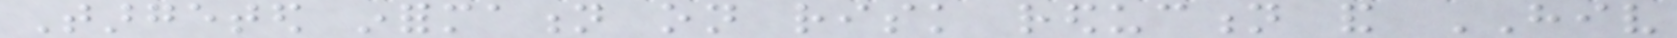Targeted information on risk reduction and HIV
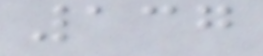137
